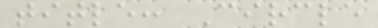title: Circle
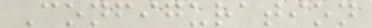Configuration
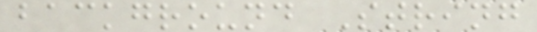background String
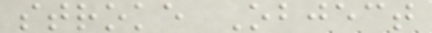stroke Object
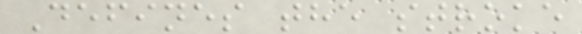Defines the stroke
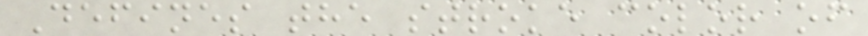Defines the stroke color of
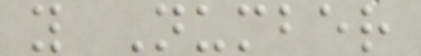y Number
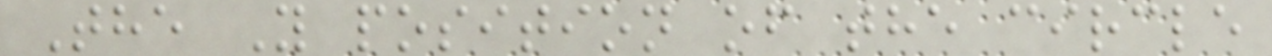The Y position of the circle
